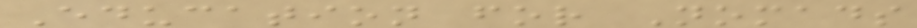Education for Nomads
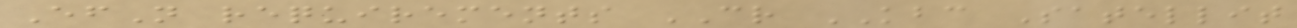EfN requirements CR KBC Satellit
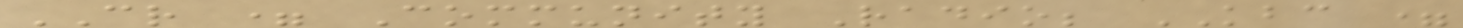CR = Community Radio; KBC =
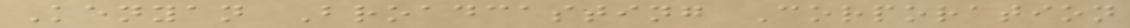Kenyan Broadcasting Corporation
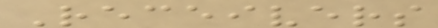Receivers
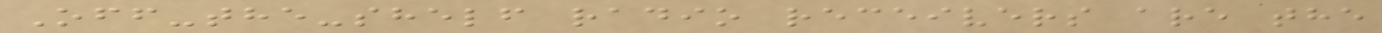Off-the-shelf radio receivers are the
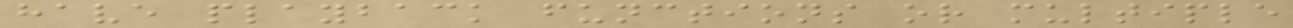have playback functions or multiple
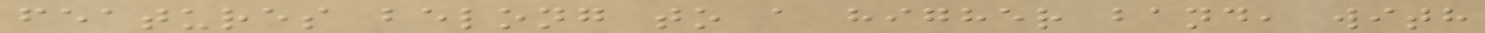features belong to a higher band, with
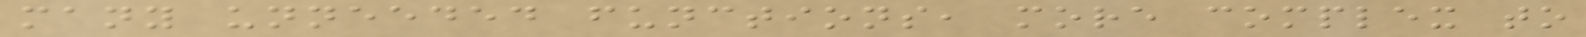many unneeded functions, more complex to
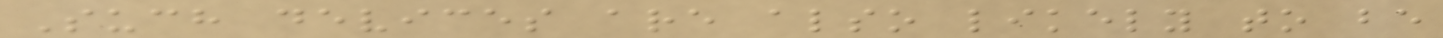Such devices are also likely to be
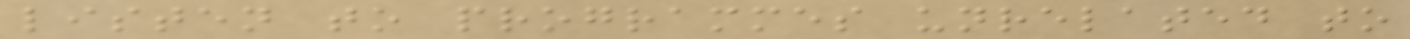listen to programmes unrelated to
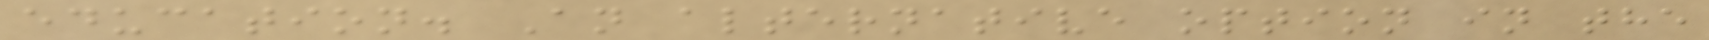education. An alternative option in the
